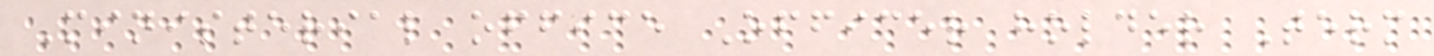Ministerial office Officer holder Term
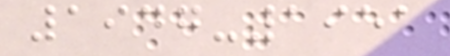1947-1951
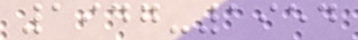1947-1954
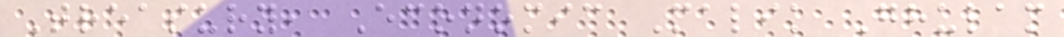Treasury, Economic Malik Ghulam
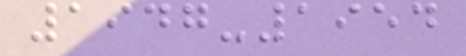1947-1954
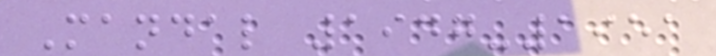Mandal 1947-1951
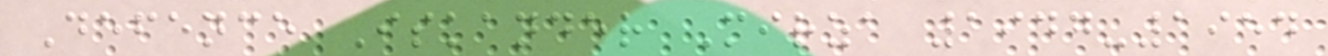Defence Iskander Mirza 1947-1954
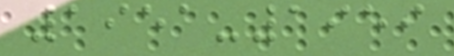1951-1959
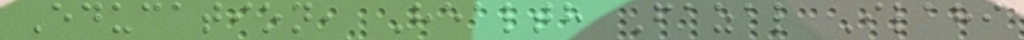Education, Health Fazal Ilahi
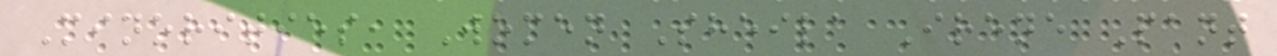Minorities, Women Sheila Irene Pant
